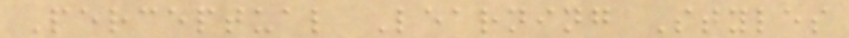Perceptual Learning Styles
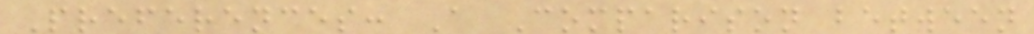Preferences: A Comparison between
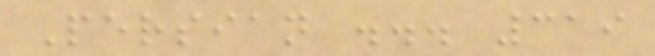Persian ... 319
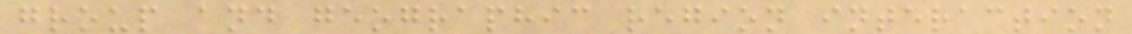group and geographic region interaction
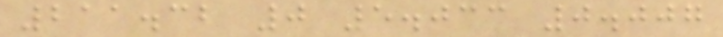211.32 0 5.033 0.007
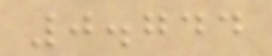0.744
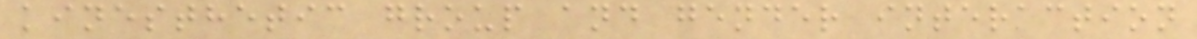kinesthetic group and gender interaction
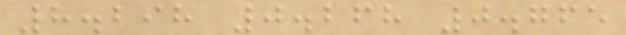8.298 0.268 0.765
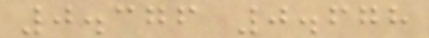0.376 0.678
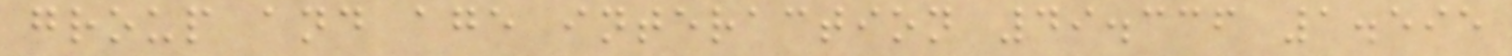group and age interaction 49.336 1.595
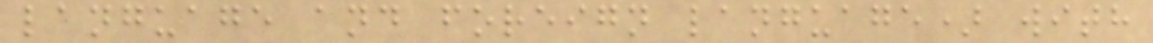language and foreign language) with
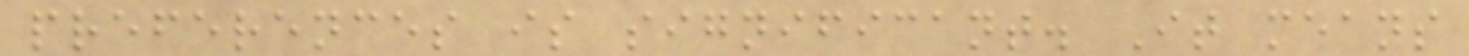preferences is significant. It means
